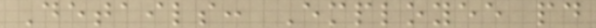Details: Employee paid
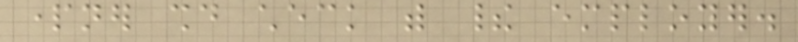partner should check with their employer.
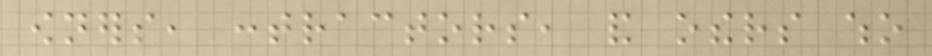owners, contractors, and others who
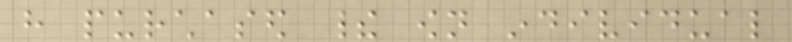have purchased their own individual
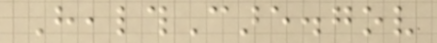HealthCare.gov
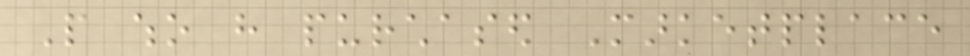People who have purchased Marketplace
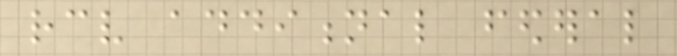receive additional federal
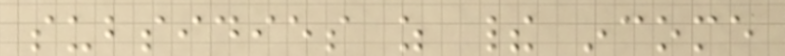subsidies as their income
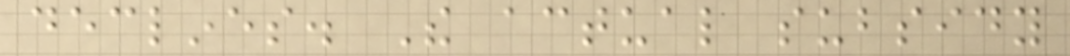declines. The actual subsidy
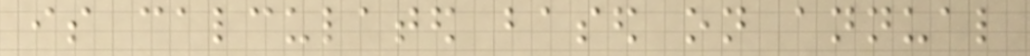is calculated based on annual
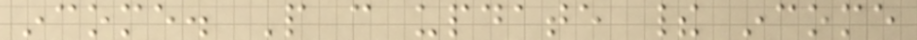income. People can update their income
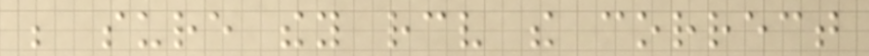be sure they receive the correct
